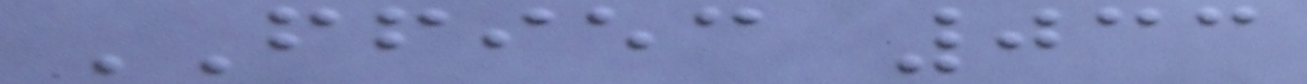FFIEC 033
